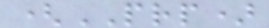(PRP)
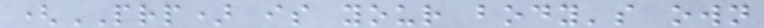(PRP) is your body's own
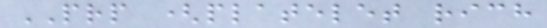PRP (platelet rich
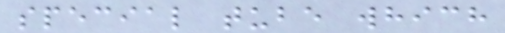special tube which
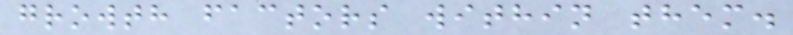growth factors within them.
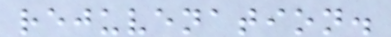rejuvenation.
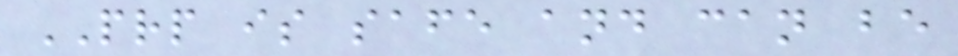PRP is safe and can be
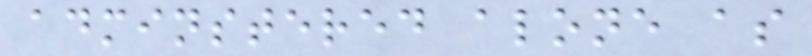adminstered alone as
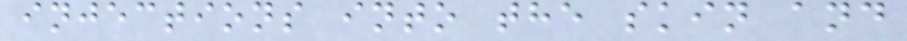injections into the skin and
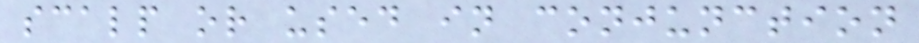scalp or used in conjunction
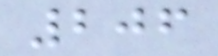206
